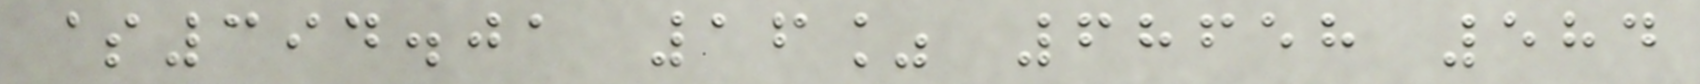$394.01 16% 68658 584
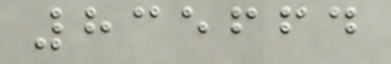835664
